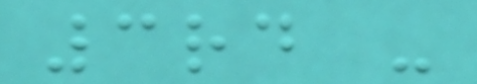3rd -
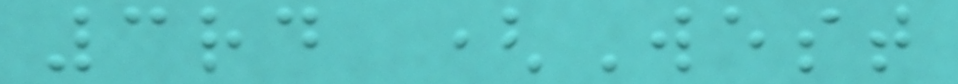3rd (West
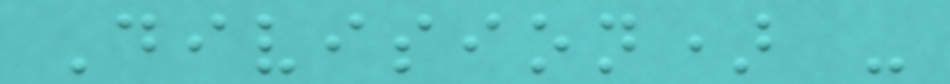Division) -
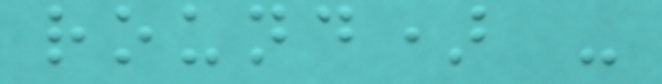round) -
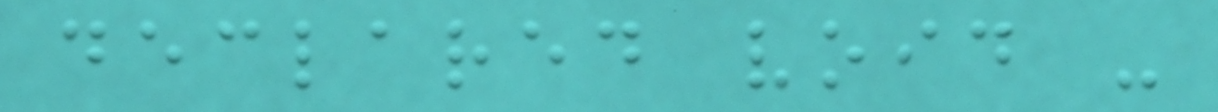declared void -
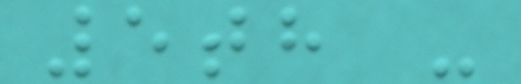5th -
